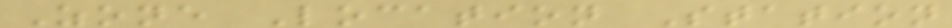Zone Location Station
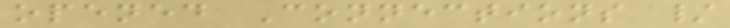opened Connections /
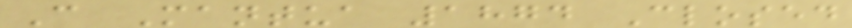C Mantua 1874 Closed
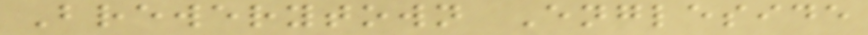Brewerytown Engleside
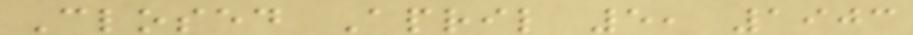Closed April 5, 1903
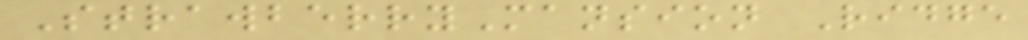StrawberryMansion Ridge
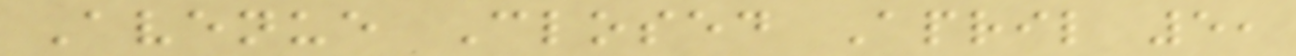Avenue Closed April 5,
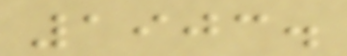1903.
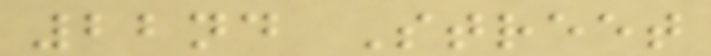22nd Street
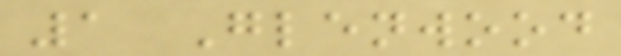1 Glenwood
